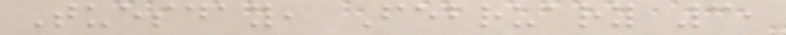Tuesday, February 3,
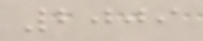2009
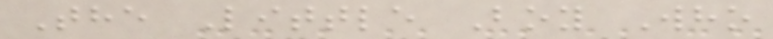The Little Boy Who
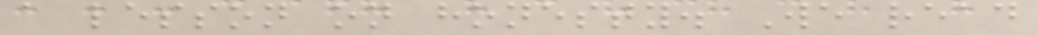a lesson on honesty. We read
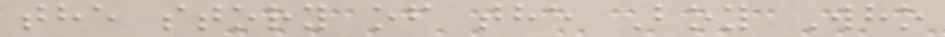the story of the Boy Who
